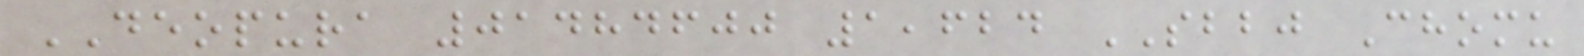DEOPURA 01484600 1,624 SBBJ Chomu
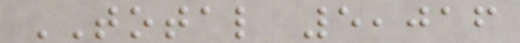TOTAL 5,016
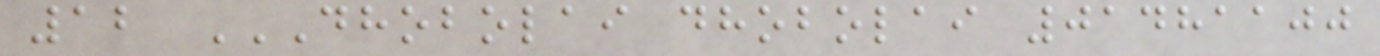12 DHOBOLAI DHOBOLAI 01481100
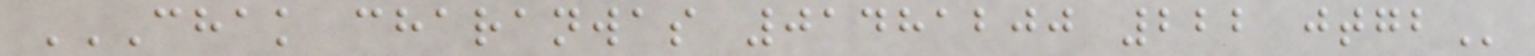CHAK CHARANWAS 01481200 222 JTGB
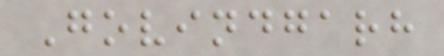Govindgarh
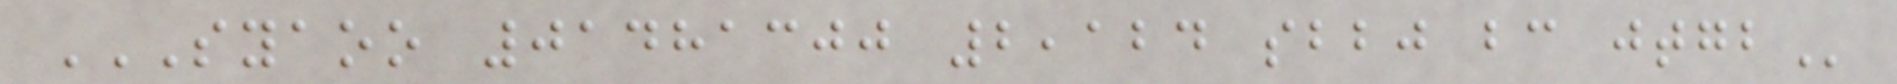SYAOO 01481300 2,124 SBBJ BC JTGB
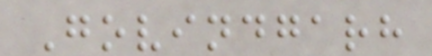Govindgarh
